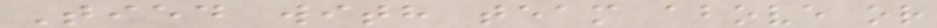Tied with team above or
